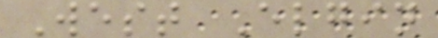West Elgin
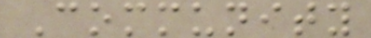Community
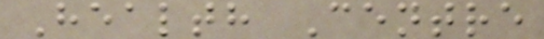Health Centre
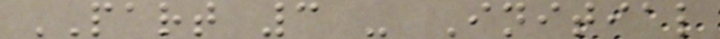PART 3 - Initial
